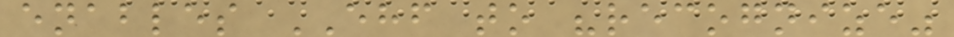enables EHF to "recognize"
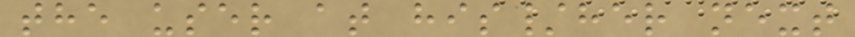the user at his/her next
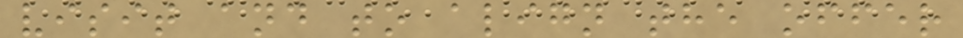visit and to align the offer
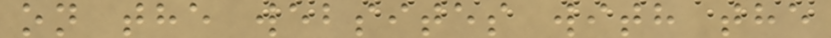on the websites with the
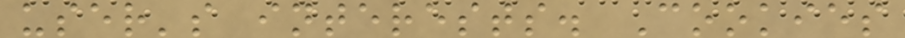user's interests. Cookies
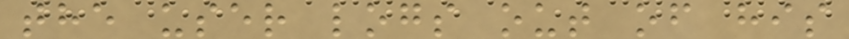the user logs out of his
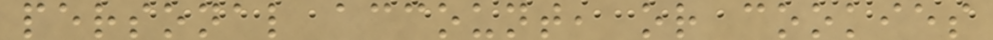personal account, or cookies
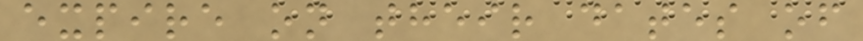expire on their dates of
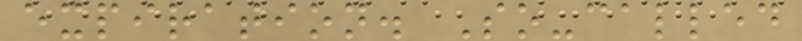expiration. So-called
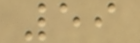59
